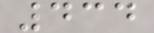434
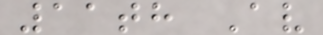11th Av
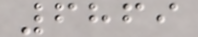6869
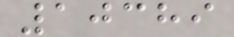10389
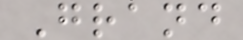Grand
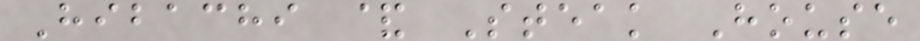Hibachi & Steak House
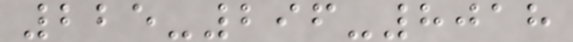225-296-8018
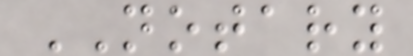NOTARY
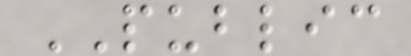PUBLIC
